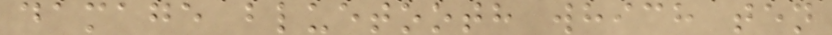damage bluetooth which ten
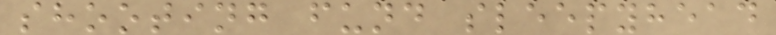shooting fund sleepyhead
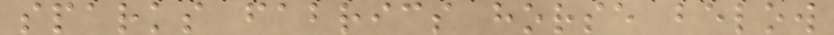sparks fabrics horse below
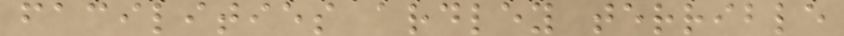facilities ardley terrible
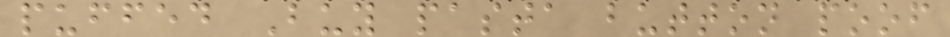puffed Buy pasta button poof
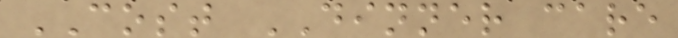COST DINNER care
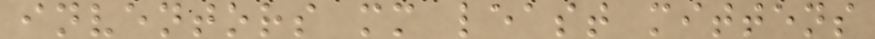inventors mm least mittens
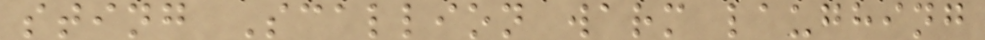sting Scallion warm laughing
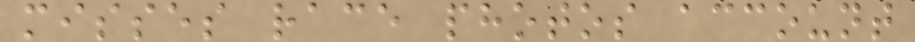misses race photos account
